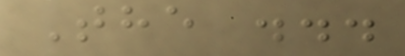The ...
